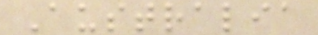Australia
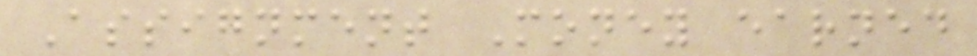Assignment Money earned
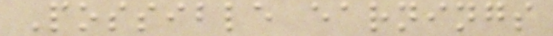Possible earnings
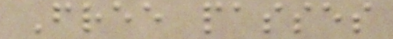Free passes
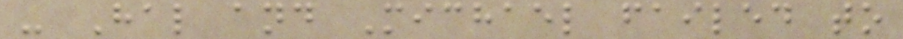- Hal and Michael failed to
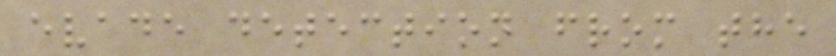evade detection from the
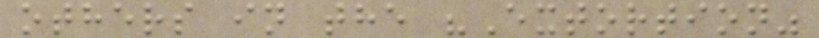others in the "Extortion"
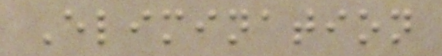Elimination
